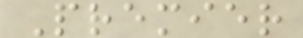Premier
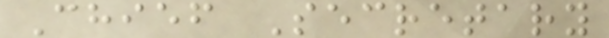Chief Secretary
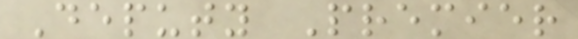Deputy Premier
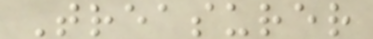Treasurer
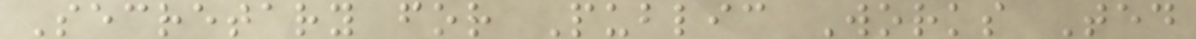Secretary for Public Works Ted
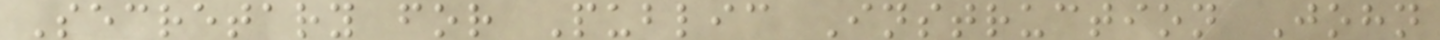Secretary for Public Instruction John
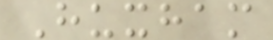Huxham
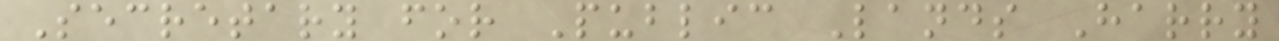Secretary for Public Lands Harry
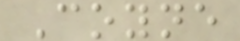Coyne
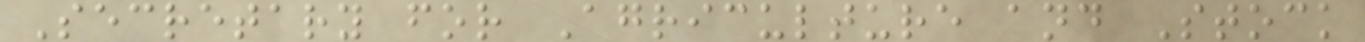Secretary for Agriculture and Stock
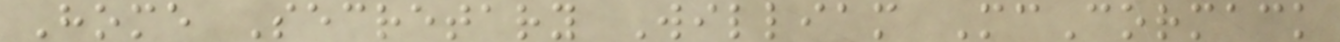Home Secretary William McCormack
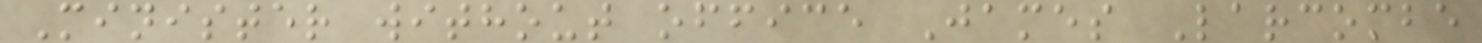Minister without office James Larcombe
